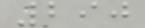290
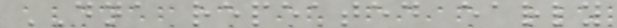DNA repeated early
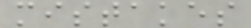mistakes
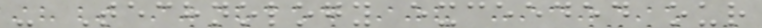- Technology exceeded our
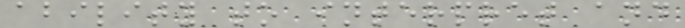ability to interpret and
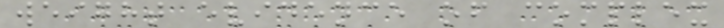weight evidence of complex
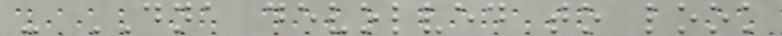- DNA devolved to look
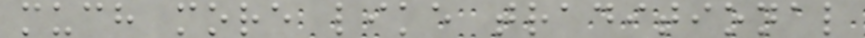much more like traditional
